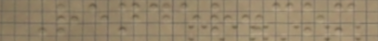Render.com
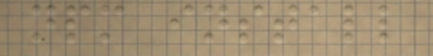npm install
